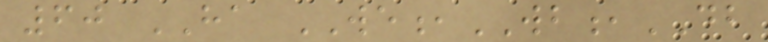60 HA WE,WB,DB
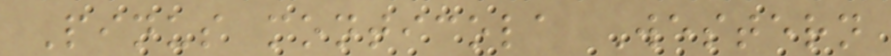Pinus monticola Western
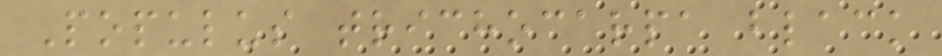Populus trichocarpa black
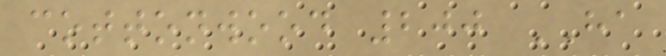cottonwood 200 HA
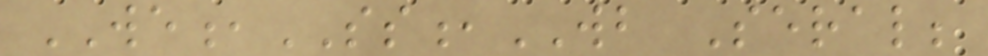WE,SS,WB Seral;
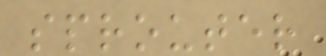sprouter
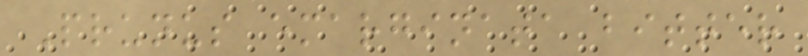Prunus emarginata bitter
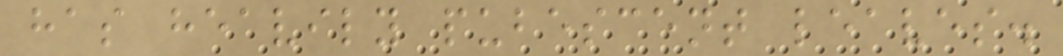has heavily pubescent leaves.
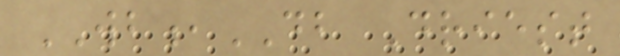WB,DB Driest
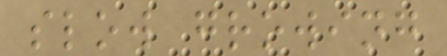slow growing
